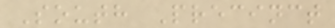South Precinct
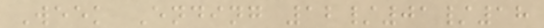Week Ending 12/01/18
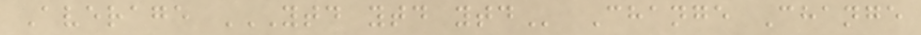Average YTD YTD YTD Change Change
